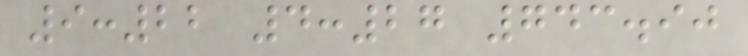9:22 4:27 743.90
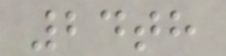24th
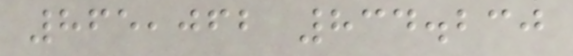865,062 834.230
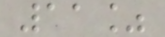11%
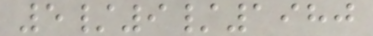5/9/1980
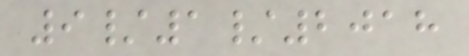9/1/2018
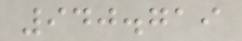940.719
